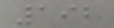192
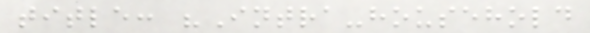title: "Intra-household
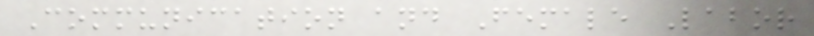Communication and Female Labor
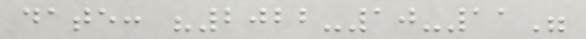date: "2022-10-11"
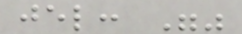jel: ""
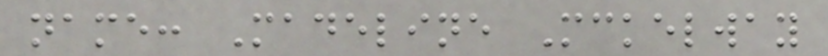name: Madeline Mckelway
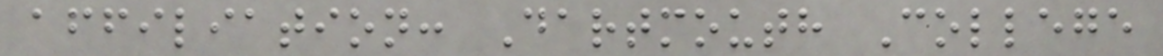affiliation: Dartmouth College
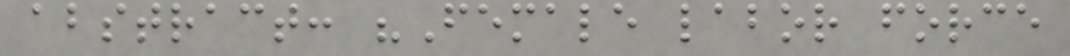abstract: "Female labor force
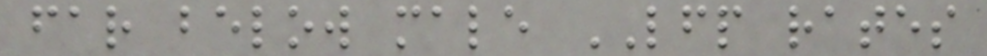far below male LFP rates
